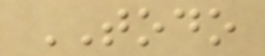TODO
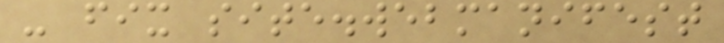- fix site.webmanifest
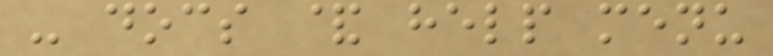- docs & help menu
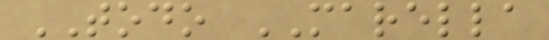TODO MARELLA
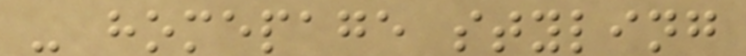- homepage styling
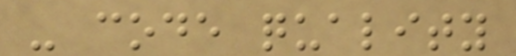- code quality
